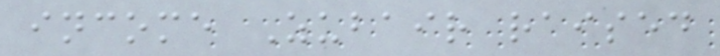income Zubair raised
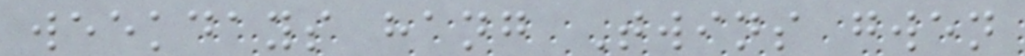weekdays hang Twins gwen
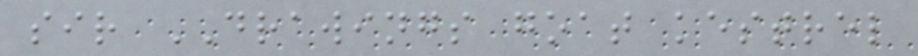sir DRAWINGS goat kestrel
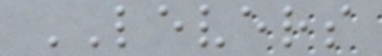LEVERS
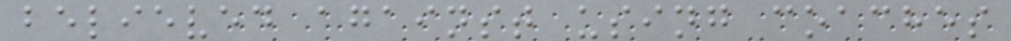believed against using coaches
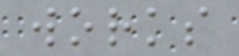works
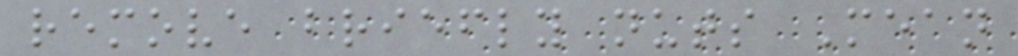remove briefly nuts Mean
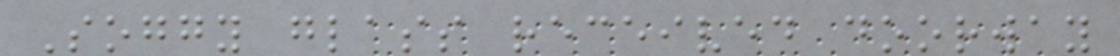Soggy glass received doorway
